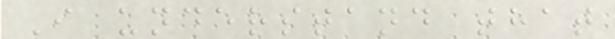I understand that
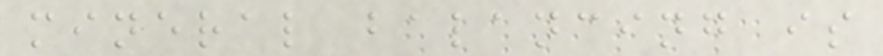mineral balancing is
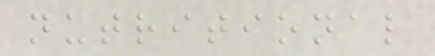nutritional
